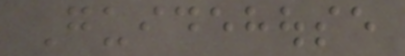Guidehouse
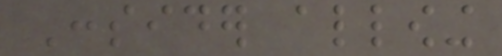Consider allowing
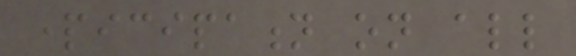participation on all
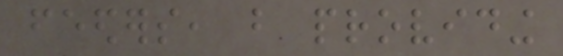feeders, but providing
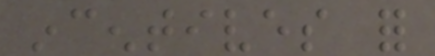incentives for
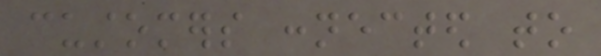customers connected to
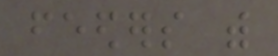feeders with
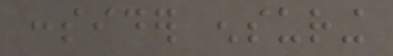consider ensuring
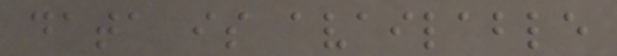data is available
